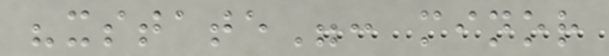"xstate": minor
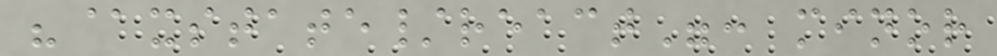"@xstate/react": minor
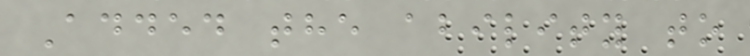Added the ability to
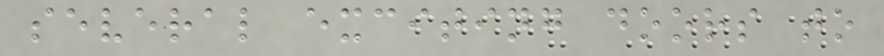several exciting doors to
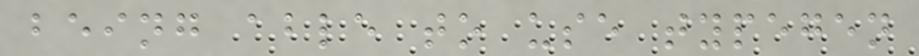being able to use typegen
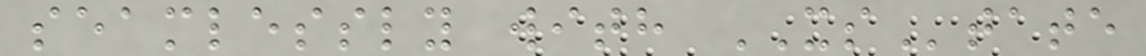seamlessly with XState
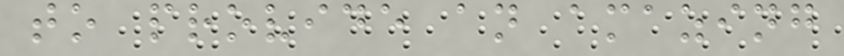to provide an amazing
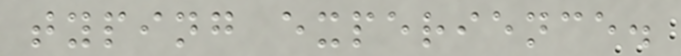typing experience.
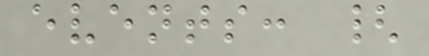events: {
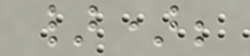});
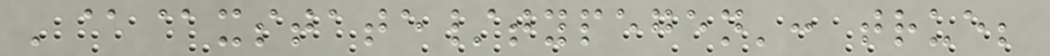'@@xstate/typegen': true;
